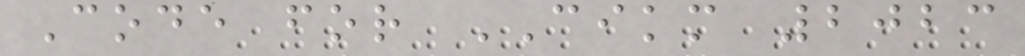Code for CIKM 2023
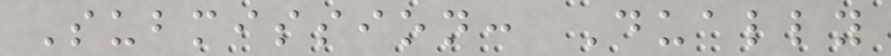Submission: Dually
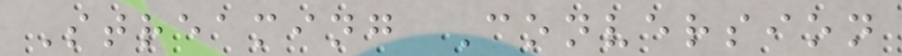Streaming Conversion
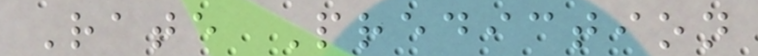Rate Prediction
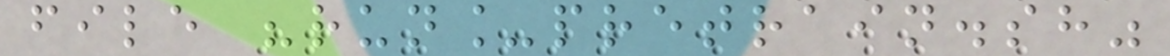file "run_pretrain.sh"
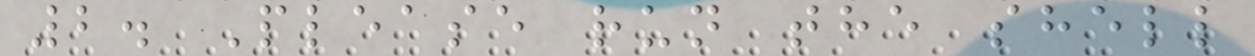2. Please run the shell
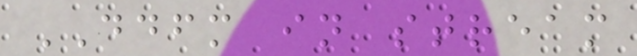DDFM in stream
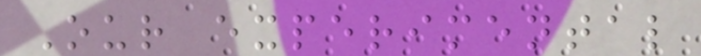Our experimental
